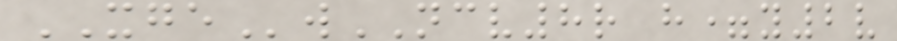XGEwNCV8r h=y2v
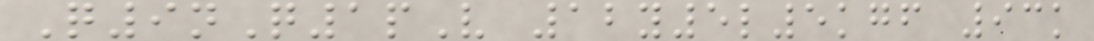Q9nQ1pV 12y5l5kgf 93k
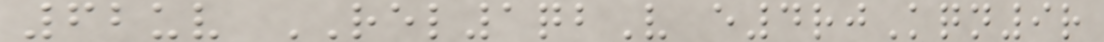62uv REL1qbV e4rjKqn9r
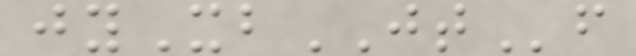jyXbJTf
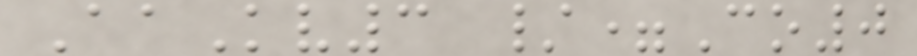AaKv3 /=Co0
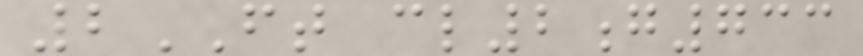2FT cl2g733
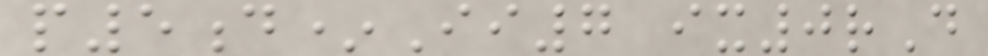p5d*Ii7 ix0rD
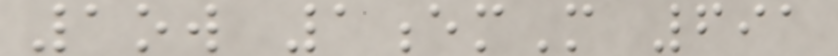1ow 1emM 691
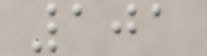101
